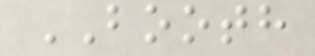BOOTH
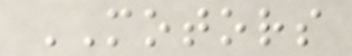MOTORS
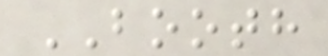BOOTH
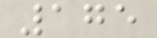175
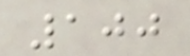100
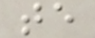te
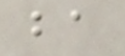ba
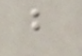b
